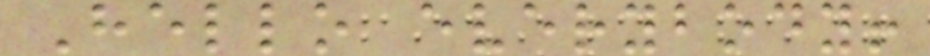Hello everybody!
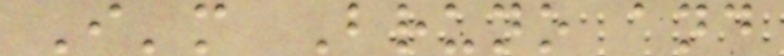I'm Bruno and
